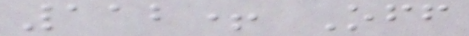112+ Off
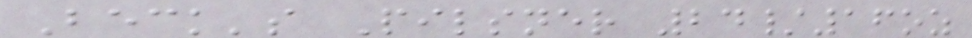Beck's Pilsner 24/16oz
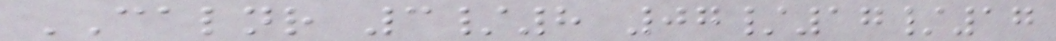CALNR 3/8 07/17/17
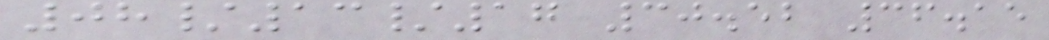08/13/17 30.52 36.15
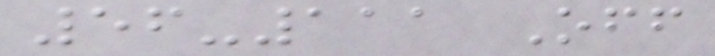56-111 Off
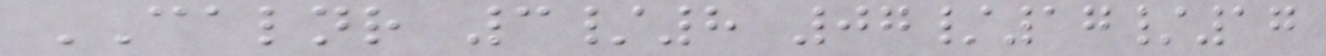CALNR 3/8 07/17/17
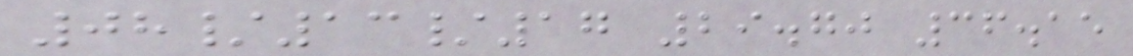08/13/17 29.70 36.15
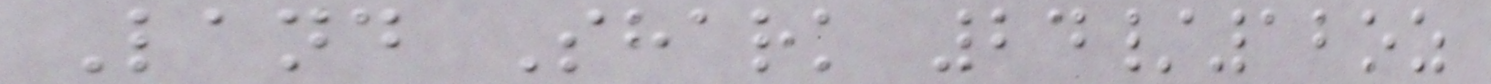Land Shark 24/12oz
